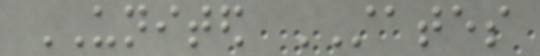UNITED STATES
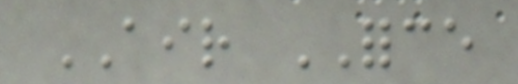AIR FORCE
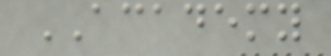ACADEMY
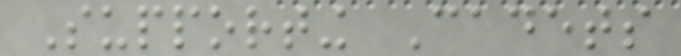Supporting Cadets
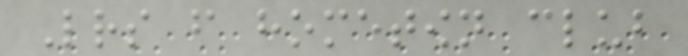Letters from hometown club
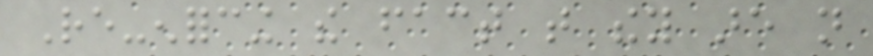Re-enforcing the fact that they are not
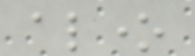alone
